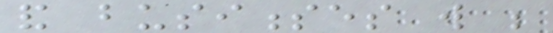and businesses will be
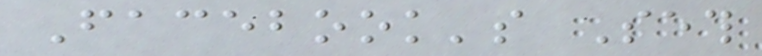Facebook's Seth
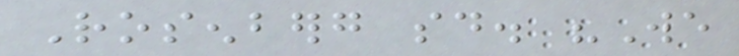Rosenberg said. "We
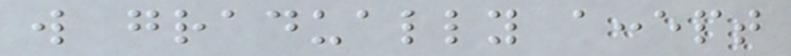will gradually accept
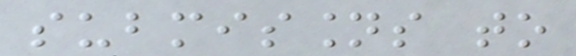submissions to
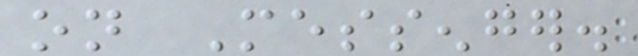on Messenger.
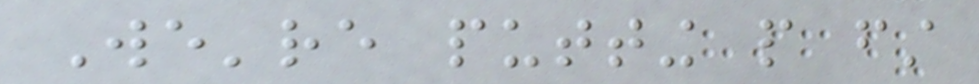We're putting people first
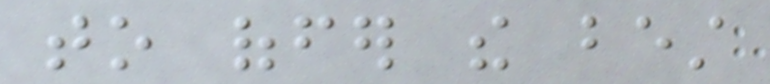to offer the best
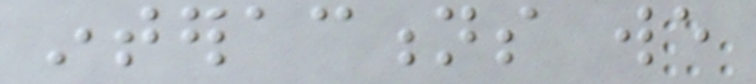interactions we
